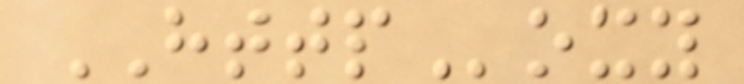HTTPoxy
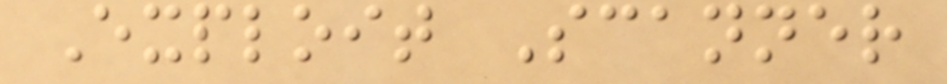Exploit Scanner
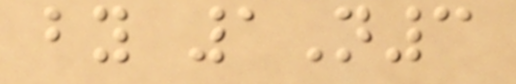by 1N3
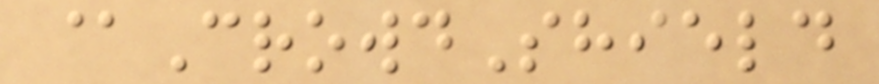@CrowdShield
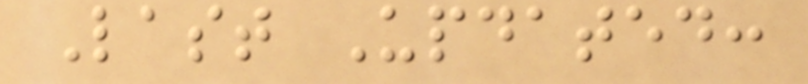Last Updated:
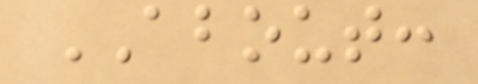ABOUT:
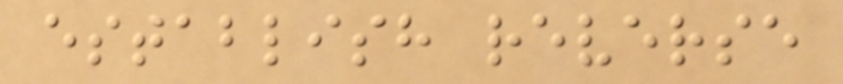establish reverse
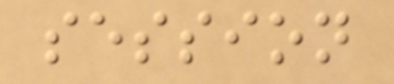session
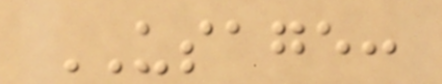USAGE:
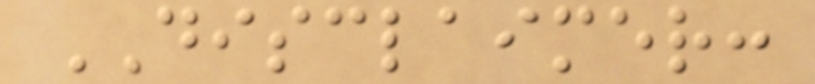DISCLAIMER:
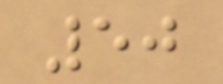50
